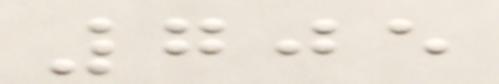705
